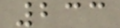233
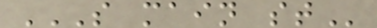S MAIN ST
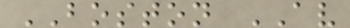BOSTON AV
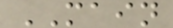MAIN
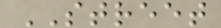STREET
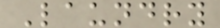Laundry
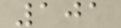101
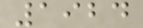1924
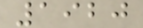1920
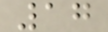17
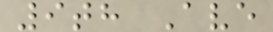9th Ave
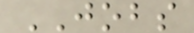JOBS
